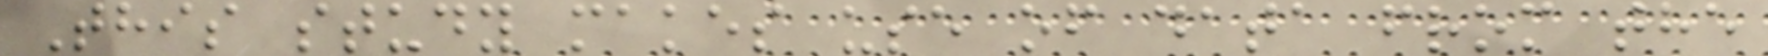This study makes use of data from the
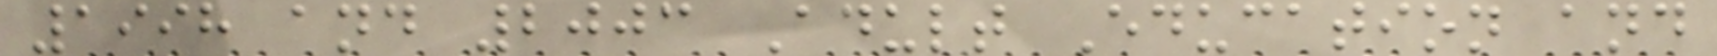1998 and 2003 Adult Education and
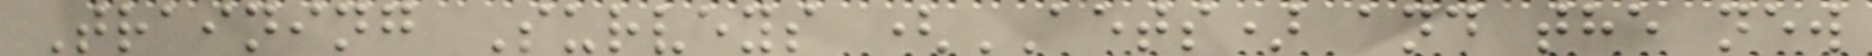Training Surveys (AETS) and the new
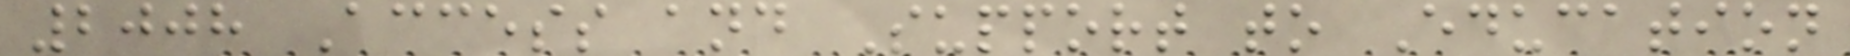2008 Access and Support to Education
